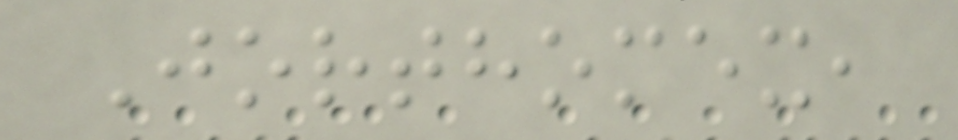Jorthomex,
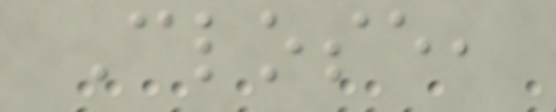Close,
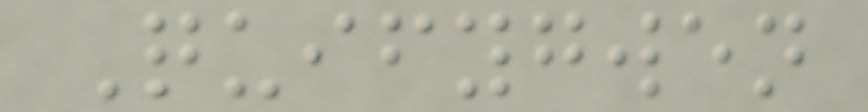Quifygwen
